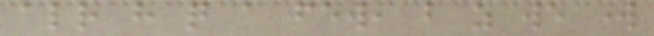already have quite a few, but as we work
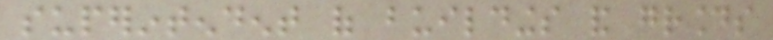superintendent of buildings and grounds
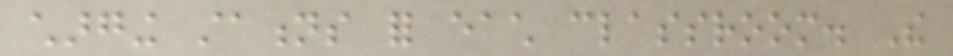charging stations for each classroom. The
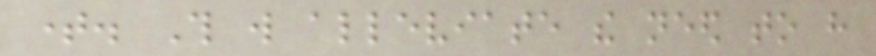time. This will alleviate the need to have
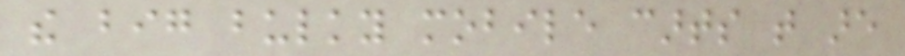the big bulky mobile carts that are
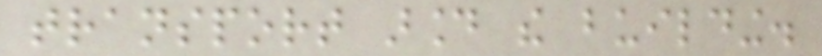transport around the building.
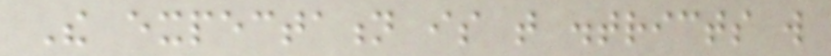The expectation is that districts will
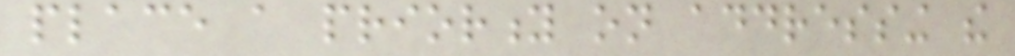place a priority on addressing the
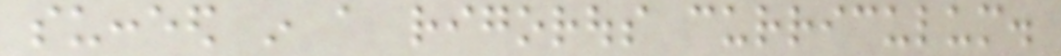succeed in a rigorous curriculum.
